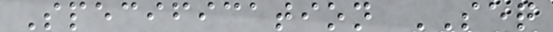Specification SEQ
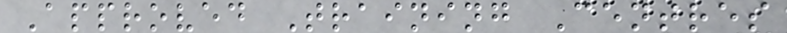Approved Training Centres
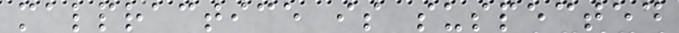malpractice is suspected
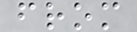from
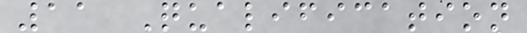11 Qualification
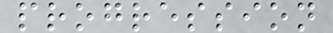progression
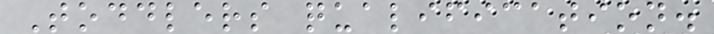Toddlers qualification.
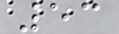53
